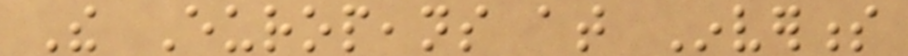The Europeans at Inverness
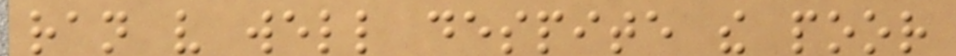ran very well despite the poor
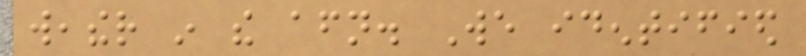weather in the afternoon. We identified
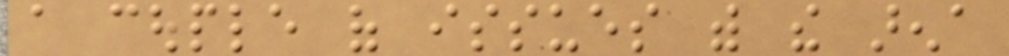a couple of issues with the arena
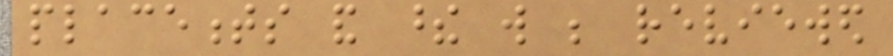placements and these will be reviewed
